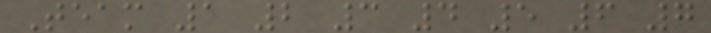Team 1 2 3 4 5 6 7
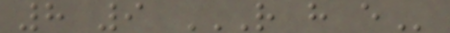8 9 R H E
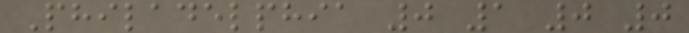Philadelphia 0 1 0 0
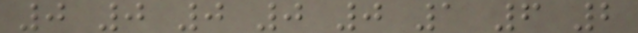0 0 0 0 0 1 6 2
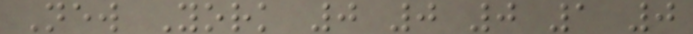New York 0 0 0 1 0
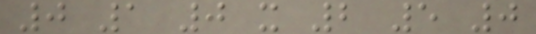0 1 0 x 2 5 0
